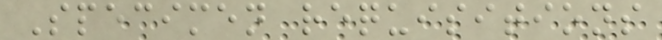Specimen requisitions
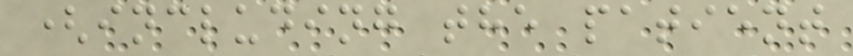(including the patient
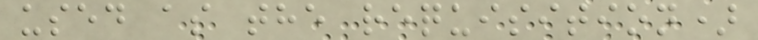used as the requisition)
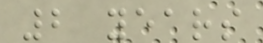2 years
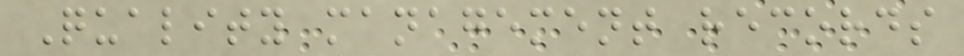Quality management records
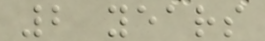2 years
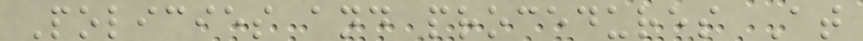Policies and procedures At
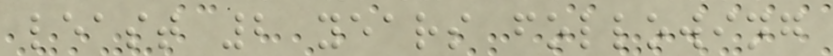least 2 years following
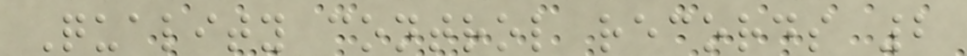Quality control records 2
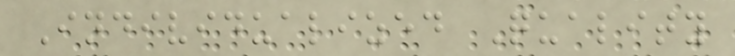Individualized Quality
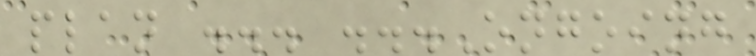plan ... ...Ongoing
